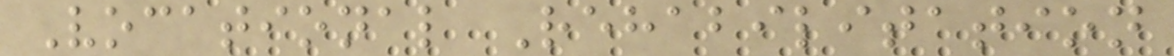Vocational Rehabilitation
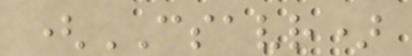(CSAVR)
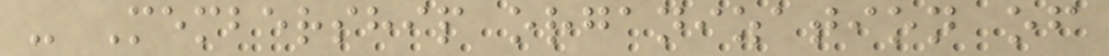- Membership organization of
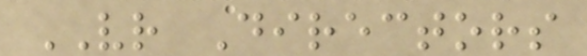VR Directors
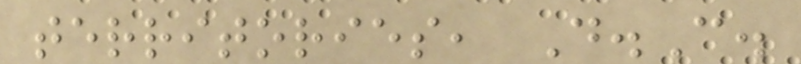territories, D.C.
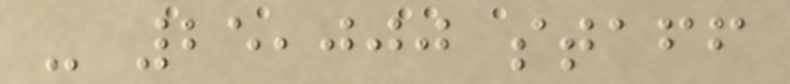- 25,000 staff
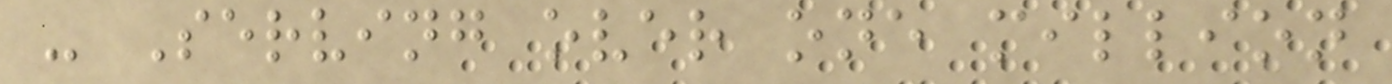- Serving over one million
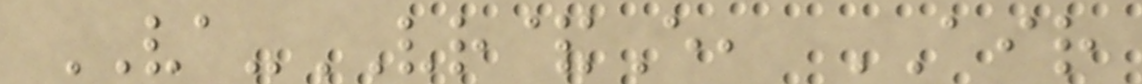VA-VR&E, AIR
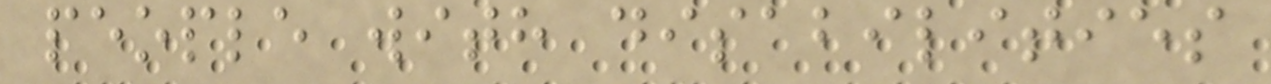people with disabilities
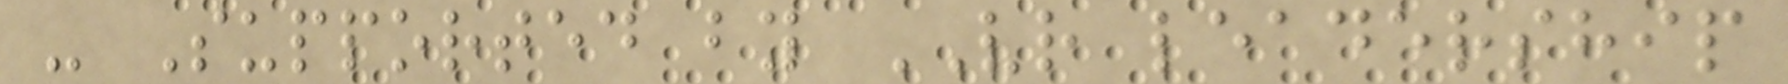- Supported by VR leadership
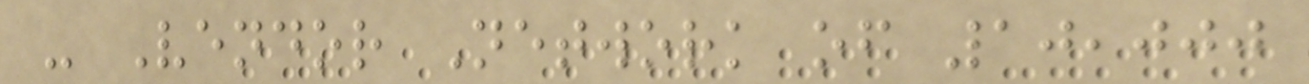- Vendor Network of 10,000
